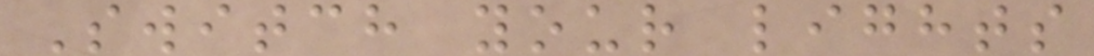Switch your lights
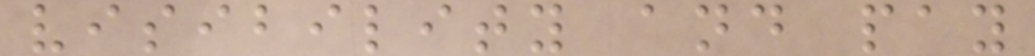visibility and pay
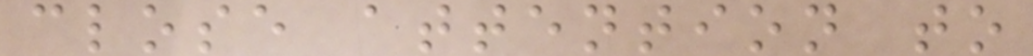close attention to
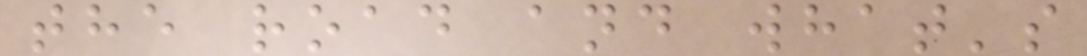the road and what's
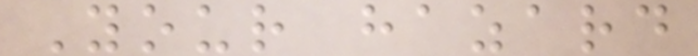Your hazard
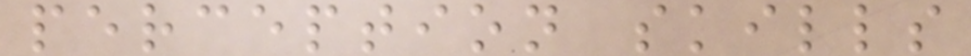perception skills
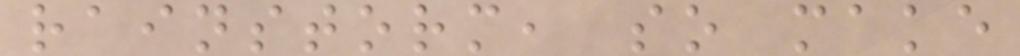rainstorm, so make
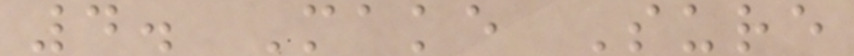4. Make Sure
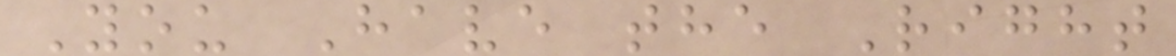You Have the Right
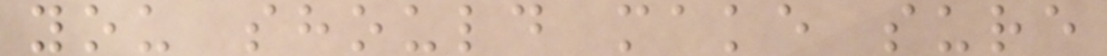you should make sure
